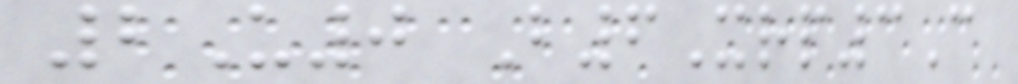2U0 B6Xrp3C
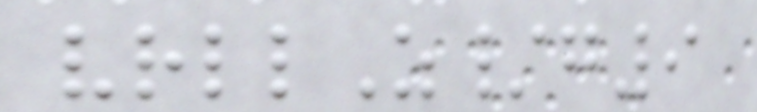vrllZ/g9
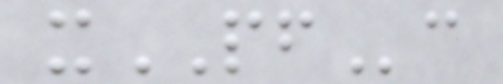xPFc
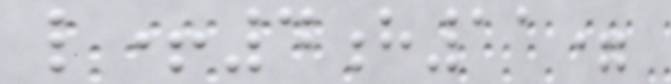l+4h11=
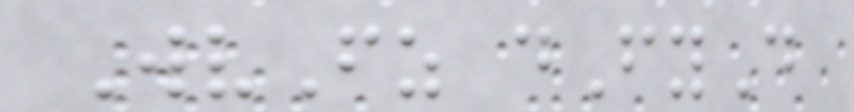WvFz dFyD
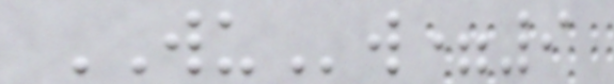WUw=9
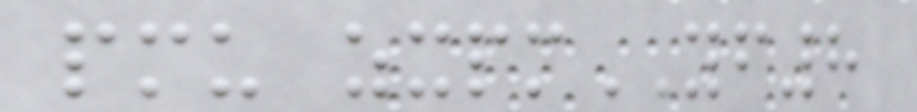pmu zxpmYF8
